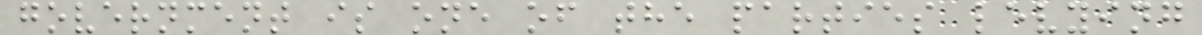government is one of the parties levying
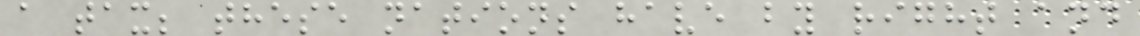a tax; these nations have by right and
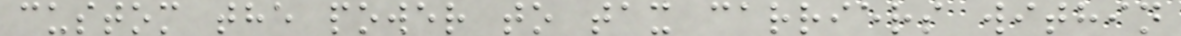custom the power to tax carriers within
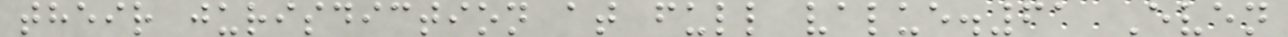their jurisdiction at full value.61 Even
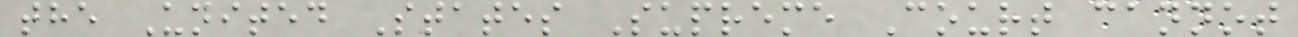the United States Supreme Court cannot
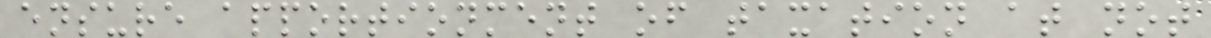ensure apportionment of taxation at not
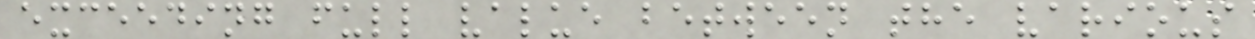exceeding full value between the various
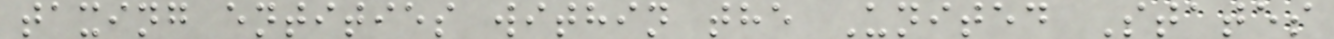taxing entities within the United States
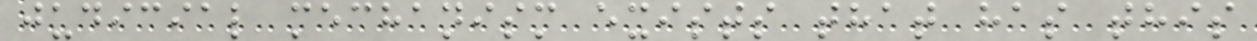judicial mechanism exists that has this
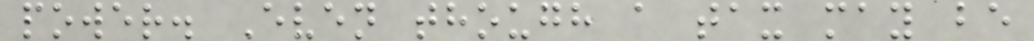power. Even though a tax may be
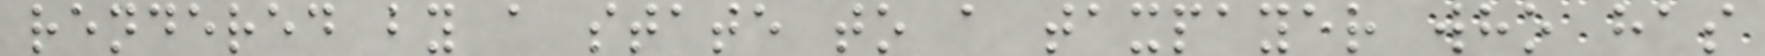rendered by a state to a taxpayer who has
